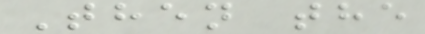Then the
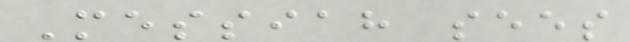Messiah sees
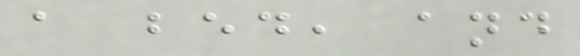a bed, and
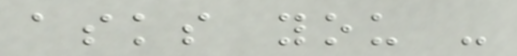asks you -
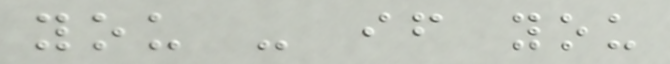you - if you
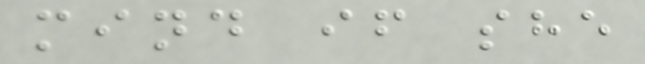mind if she
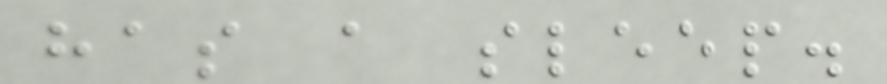has a sleep.
